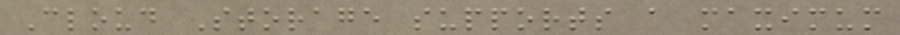Cloud Storage supports a maximum
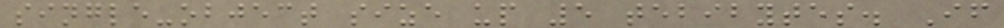single-object size up 5 tebibytes. If
